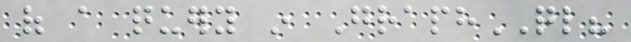of a query in GraphQL?
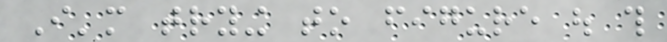I'm trying to figure out this
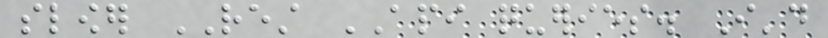slower REST API queries. I'd
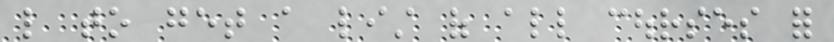like to get a list of all courses for
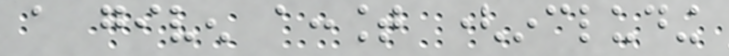a given account (including
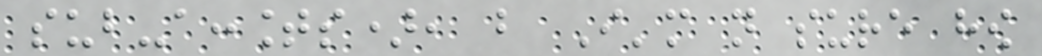sub-accounts), but I'm not sure how
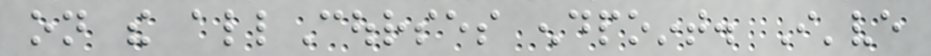on the allCourses endpoint. I've
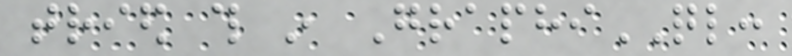tried this in GraphiQL:
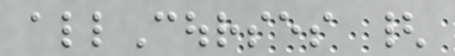allCourses {
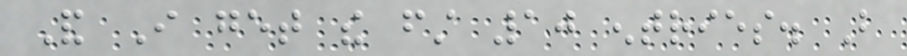And I get the first 10 entries. But
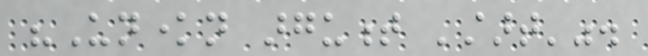"Unknown argument 'start'".
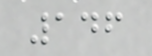146
